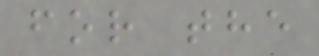for the
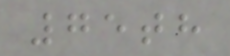75th
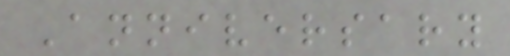Anniversary
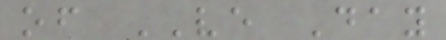of VE Day
